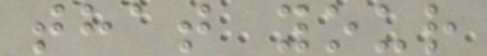that your
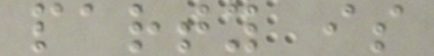party is
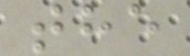the
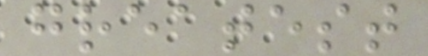greatest
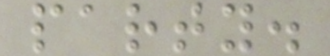party.
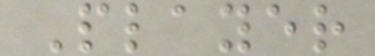Player
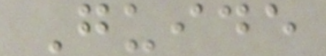Guide
